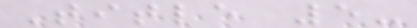Title 5-
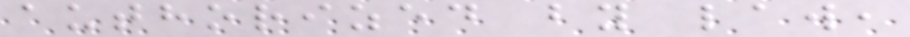authorized by law,
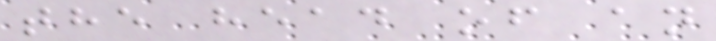the head of an
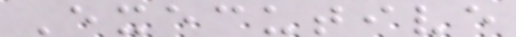Executive
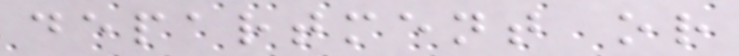department or
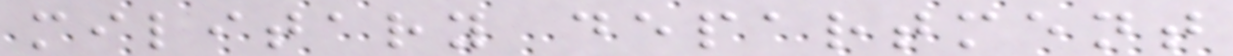military department
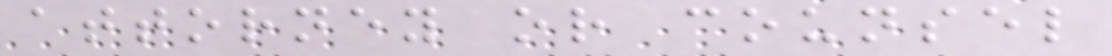attorney or counsel
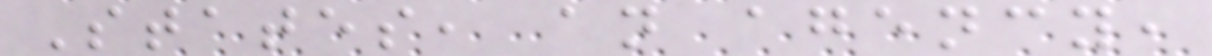States, an agency,
